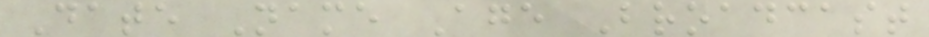Date Name Age Broadcast
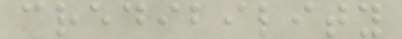credibility
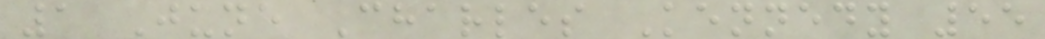1 June Charles Kennedy 55
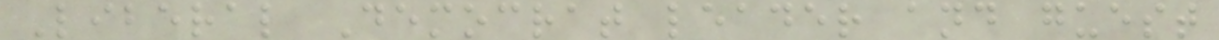Liberal Democrat leader and guest
